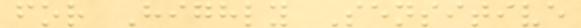for Highly Sensitive
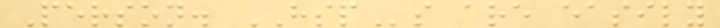Person. HSPs are easily
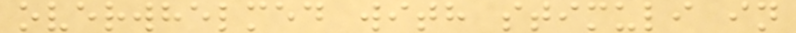overwhelmed with stimuli in
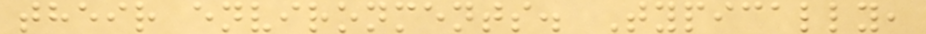their environments. Typically,
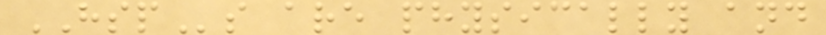HSPs are physically and
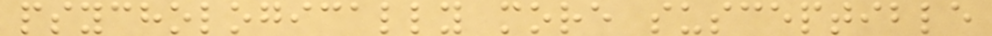psychologically more susceptible
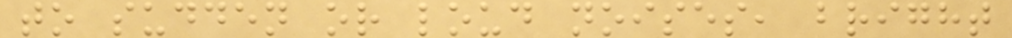to sudden or loud noises, bright
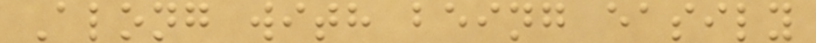Along with being easily
